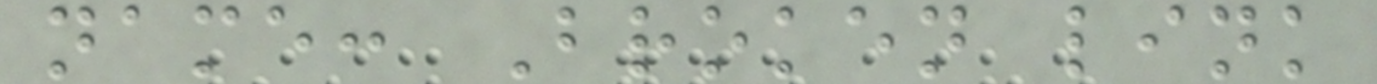name: Broken link
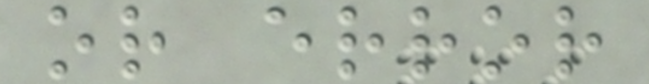or error
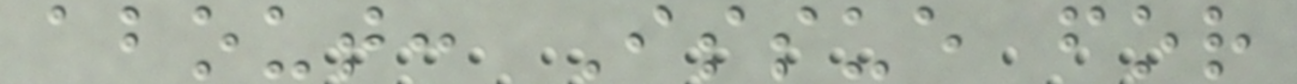about: Issue for
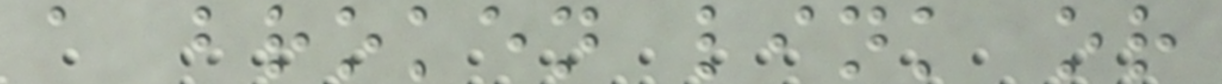a broken link or
